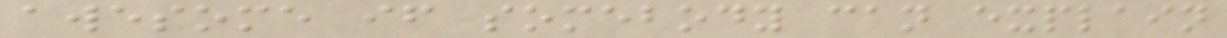awesome if somebody can explain
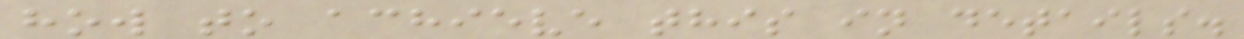how to achieve this in details.
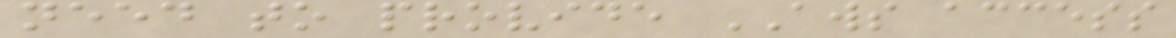need to provide AWS access
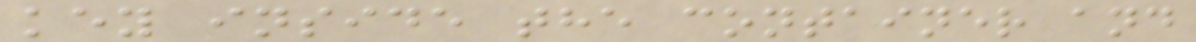key inside the container and
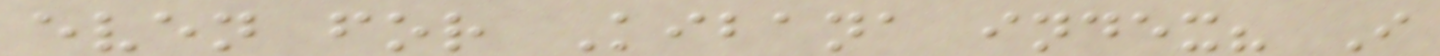even for Kibana index? I
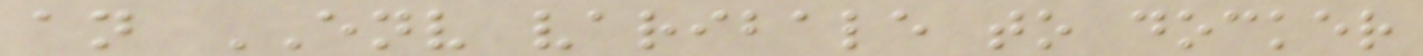an ENV varibale to docker
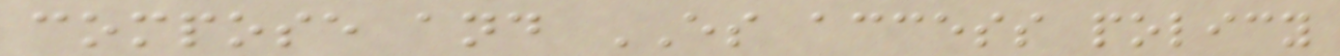compose and ES access policy
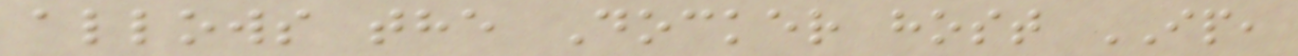allows the Docker host IP,
